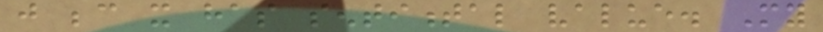just because it has sentimental value. My
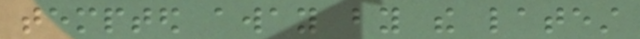tempted away by the latest
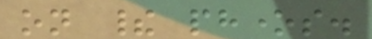on their phones.
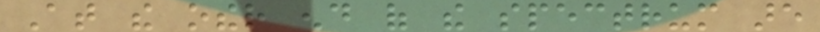At the other end of the spectrum are
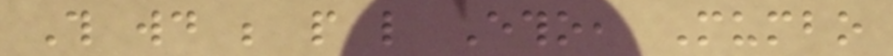This would be people like Etho, Mumbo
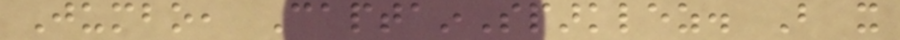Jumbo, CaptainSparklez. But it
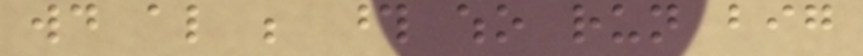would also be those who run big
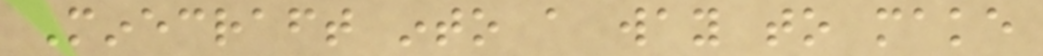Minecraft into a way to make
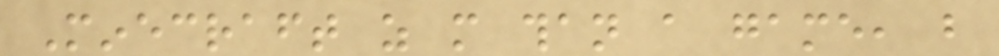Minecraft as more than a game, but
